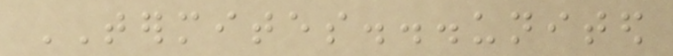TERMITES...united
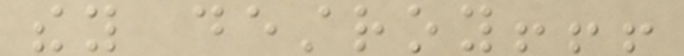they destroy!!!
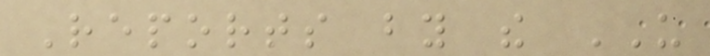Reports by the US
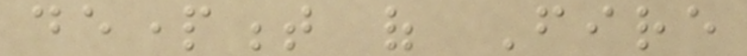department of Fire
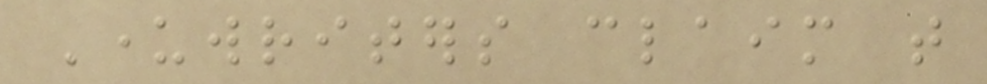Underwriters claim that
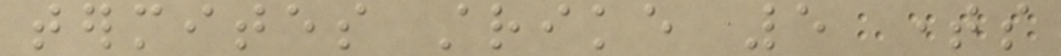termites strike 5 times
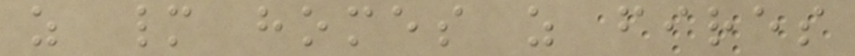as many homes as fires
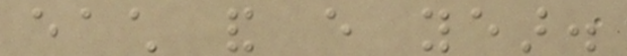each and every year.
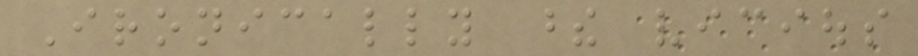Ironically these vicious
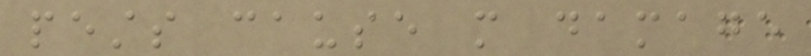pests cause more damage
